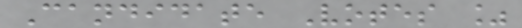Candidate Votes %
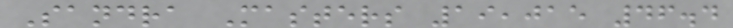Sandra Masters 19,015 46.4
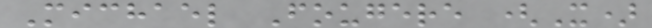Michael Fougere (X)
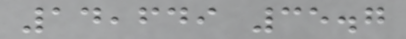14,649 35.7
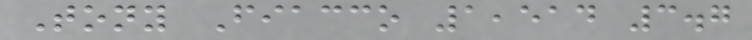Tony Fiacco 1,514 3.7
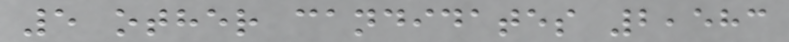5 other candidates 2,583
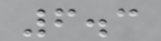6.3
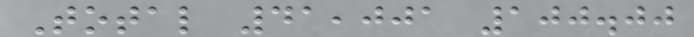Total 41,001 100.00
